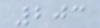203
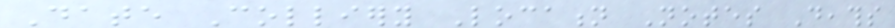Date Colliery Location Notes Deaths
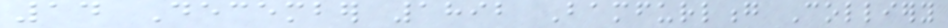14 December 1892 Bamfurlong Colliery
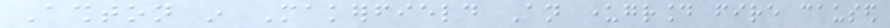Ashton in Makerfield An underground fire caused
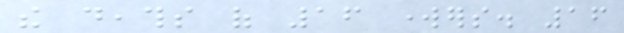the deaths of 16 workers. 16
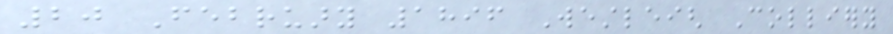20 February 1896 Westleigh Colliery
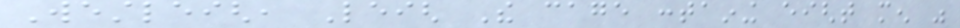Westleigh, Leigh The cage containing eight men was
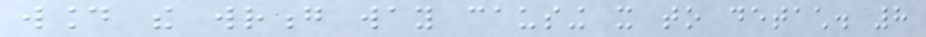wound the wrong way causing it to detach. 8
